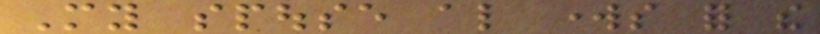My spouse also works for the
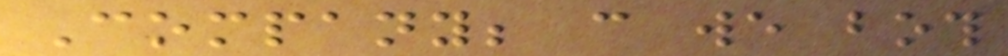Company; can we both
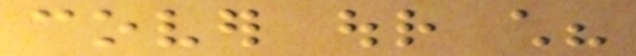cover our child?
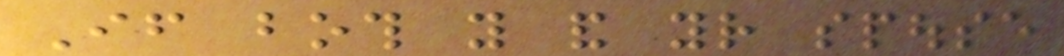If both you and your spouse
